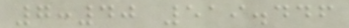7:40 519.446
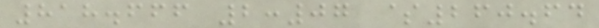818.666 2:07 $260.64
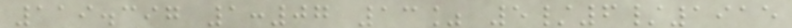119.397 1:07 13% 5/6/1915
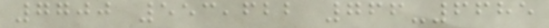7700 553,622 766-6685
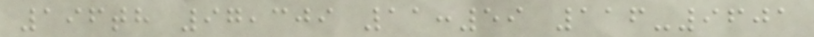196th 97,309 11:59 116-9601
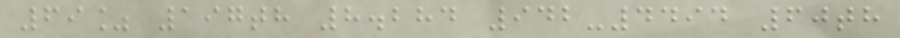69% 197th 8.284 942-4494 60th
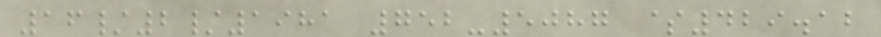16/2/1981 752-5087 $429.12
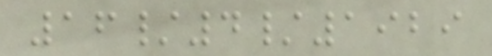16/4/1929
